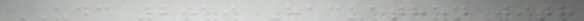UDC 2019 Hackathon with
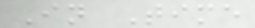In Time
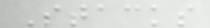Stacks
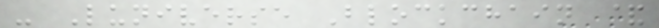- Luniverse Blockchain &
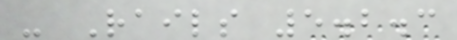- Rails 5.2.3
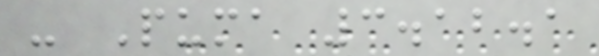- Puma 3.12.1
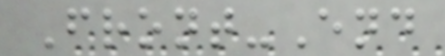Front-End
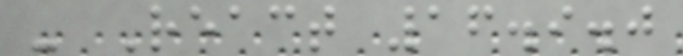- React 16.9.0
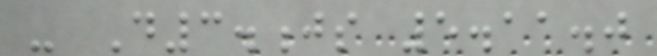- D3.js 5.11.0
